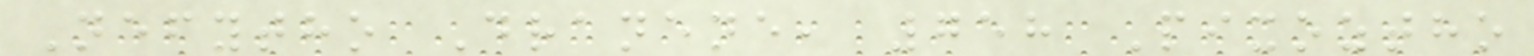Nefytho Dranene, 758 Pixoztho
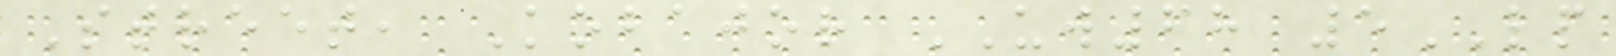Street, Kobajor UW68 5LP
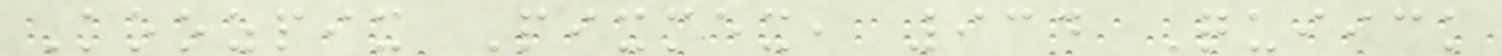Koozpix Pixmex, 934 Quiick
